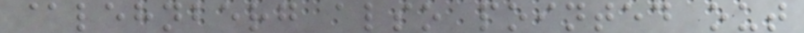@lehnberg also pointed out
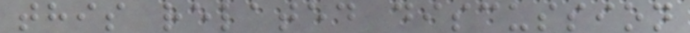this related discussion
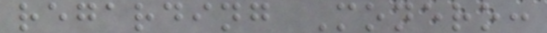regarding Monero:
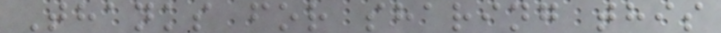Thanks for sharing this
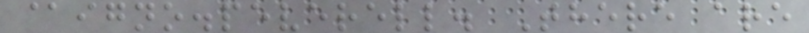@igno.peverell. There are
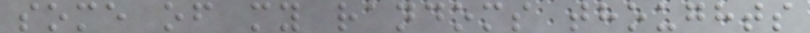some of my randoms thoughts
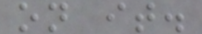on it.
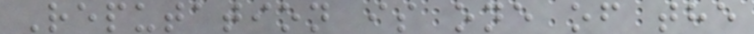Reputation is one of the
